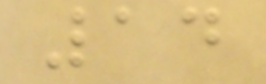14
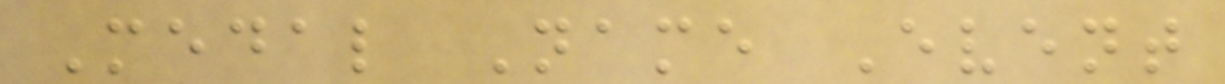Medal Name Event
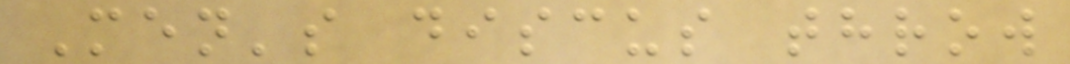Men's discus throw
